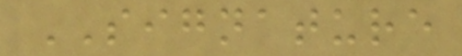SIGNATURE
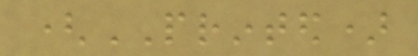(PRINTED)
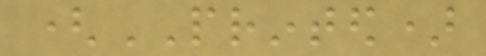(PRINTED)
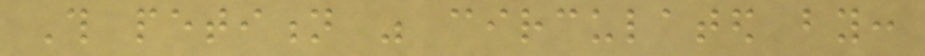This petition was circulated by:
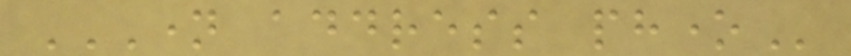NAME ADDRESS PHONE
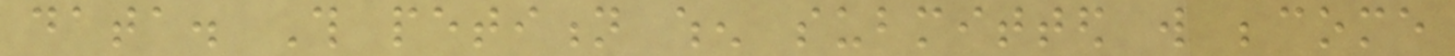data. This petition when submitted will become
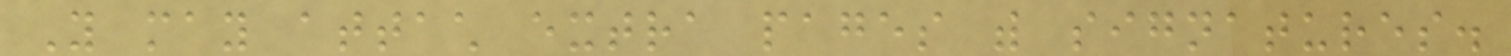You may attach extra pages with signatures.
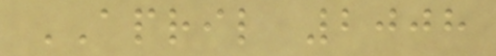APRIL 2008
